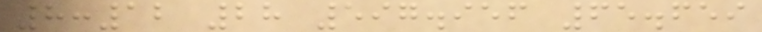8:12 28 597.956 65.659
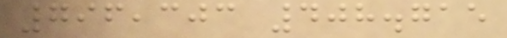796,303 408.715
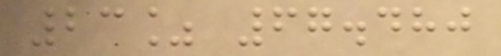23% 67.480
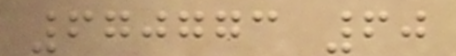670773 60
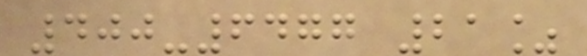400-6477 21%
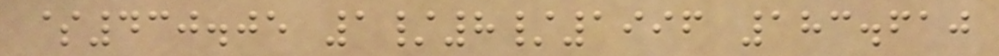$430.05 1/8/1996 183.610
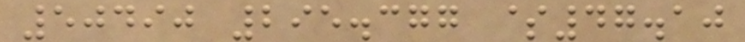50490 295.377 $47.10
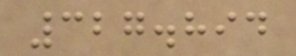327.894
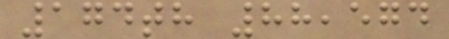174th 88,574
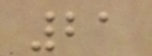21
